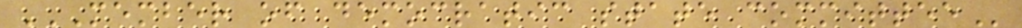MEMBER OF DEMOCRATIC STATE COMMITTEE
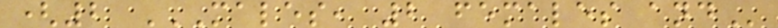(2 MALES, 2 FEMALES AND
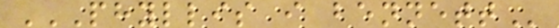PHYLLIS I BENNETT
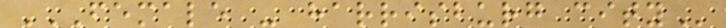FEMALE - HARRISBURG CITY
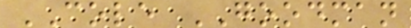COLE GOODMAN
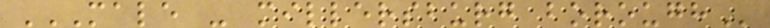MALE - MILLERSBURG BOROUGH
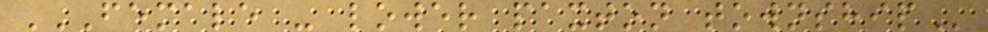FEMALE - LOWER PAXTON TOWNSHIP
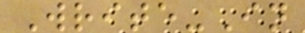Write-In
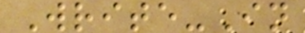Write-In
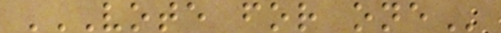VOTE FOR ONE
